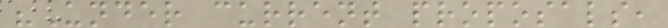"Under current proposals,
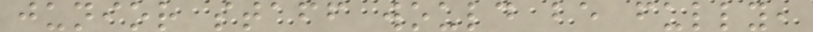junior staff would be fully,
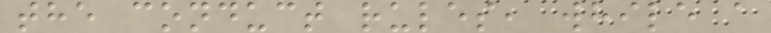the conduct rules, while a
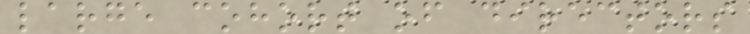large cohort of directors
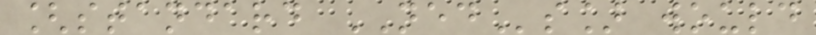[standard NEDs] would
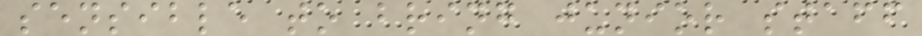sensible to bring junior staff
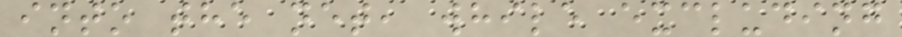into the net, while excluding
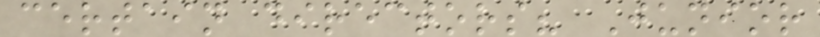certain directors? Junior
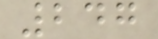247
